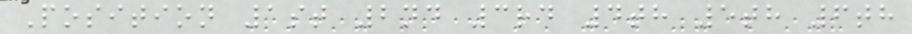Position 1st 2nd 3rd 4th 5th 6th
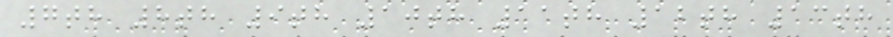7th 8th 9th 10th 11th 12th 13th
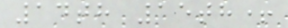14th 15th+
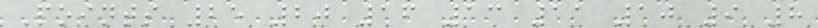Points 25 20 16 13 11 10 9 8
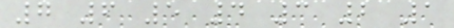7 6 5 4 3 2 1
